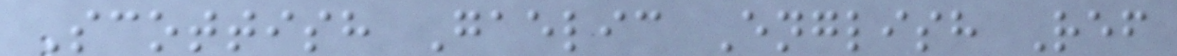Scottish Gaelic English Ref
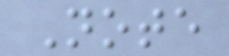Note
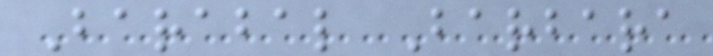Barabal Barbara
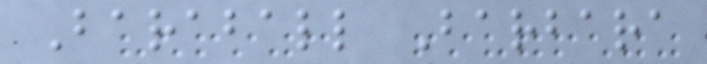Baraball Barbara
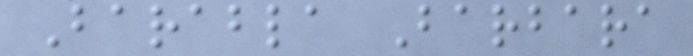Barabla Barbara
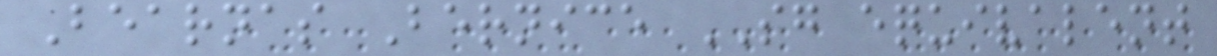Bearnas Bernice SG equivalent
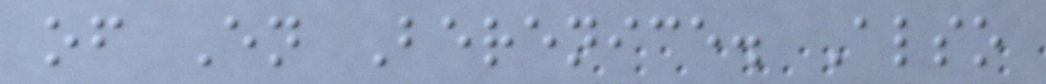of En Berenice. Also
